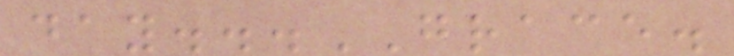day...GRACE.
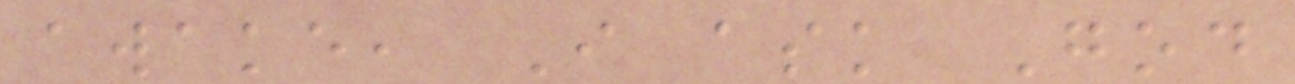awake, I ask God
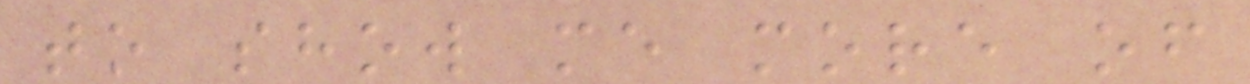to show me more of
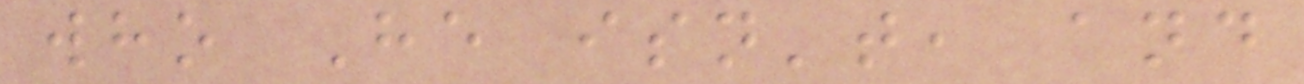who He isn't, and
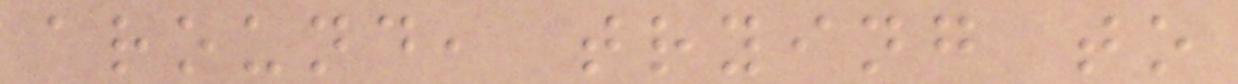around, trying to
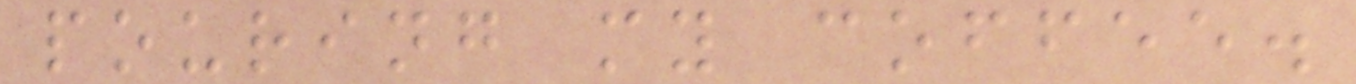pouring my coffee.
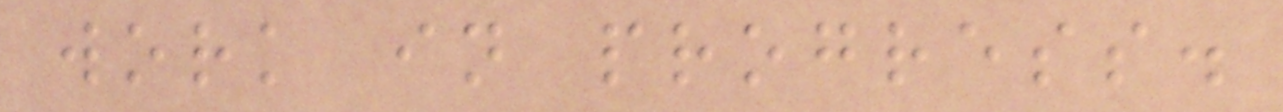work in progress.
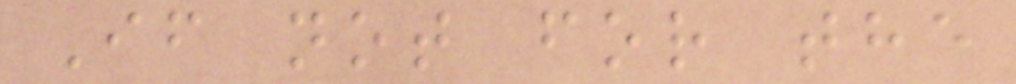If not for the
